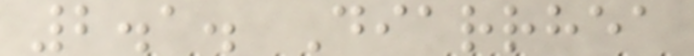2.1. Diarrhea
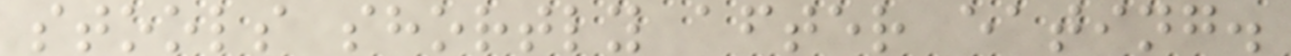stools shortly after eating.
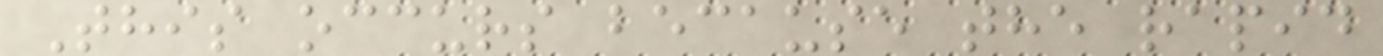This occurs because the rapid
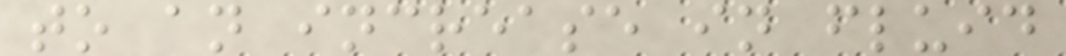to an increase in fluid
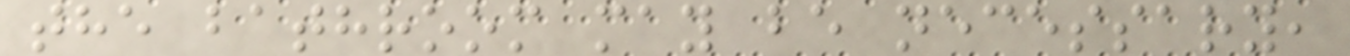the bathroom may be necessary,
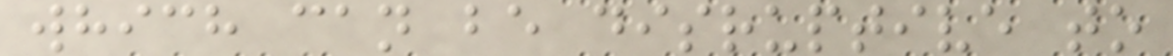which can be disruptive to
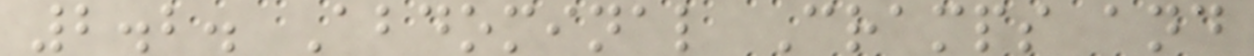2.2. Abdominal Cramps and
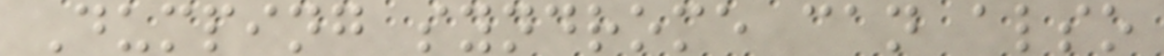Dumping syndrome can also
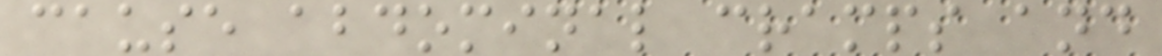cause abdominal cramps and
